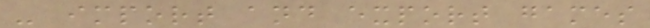- import and export games
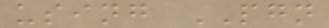using PGN
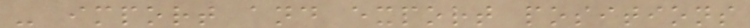- import and export positions
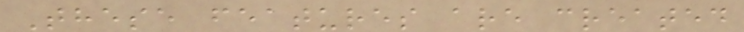These features are created
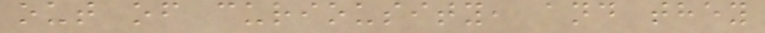out of curiousity, and they
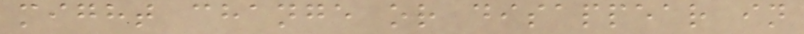might change or disappear in
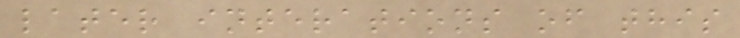later interations of this
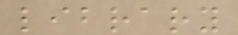library
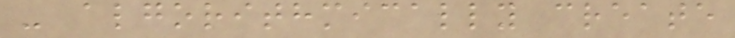- algorithmically create
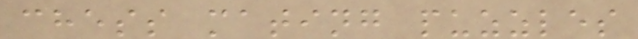chess mating puzzles
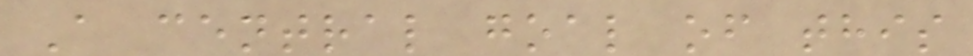A central goal of this
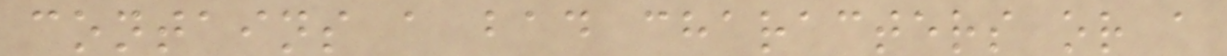contains a bad characters or a
